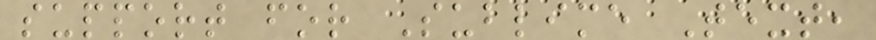support for Sublime Text,
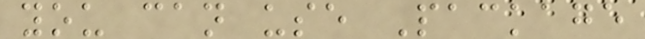you can use Package
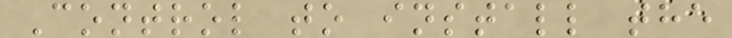Control to install the
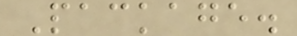Package.
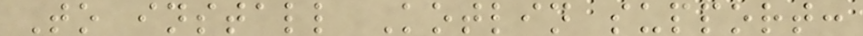To install Kotlin support:
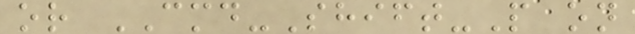or CMD-Shift-P on
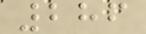286
